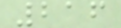216
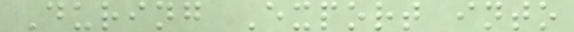During Export into
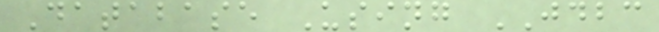Database Using JDBC
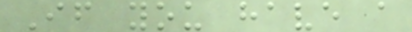If you have a
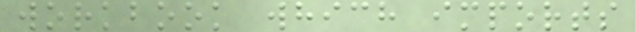workbook which imports
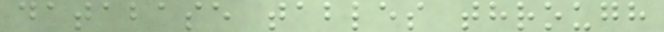database tables through
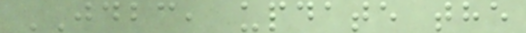JDBC, update the
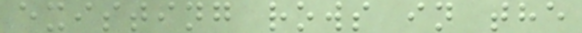existing rows in the
